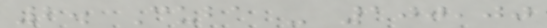2. Cuba - 100,00
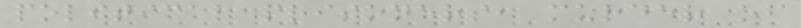political prisoners, murder of
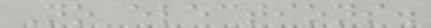No elections.
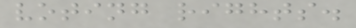voting rights.
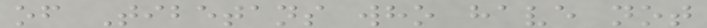of Tibetans who have not
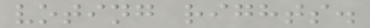voting rights.
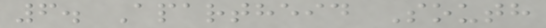6. Apartheid South
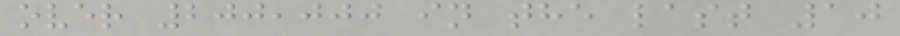over 200,000 in the last 10
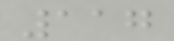117
